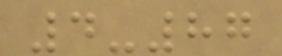4-87
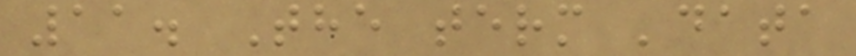11. The term 'data
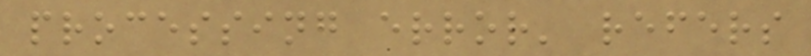processing error' refers
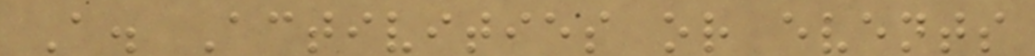A. Activities or events
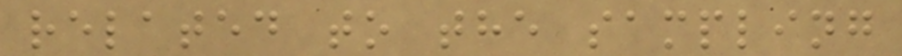related to the sampling
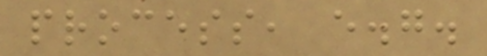process, e.g.
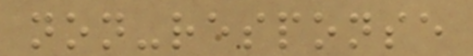non-response
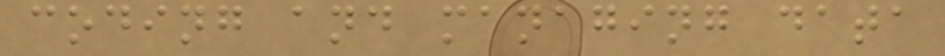coding and managing data
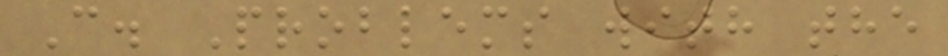C. Problems with the
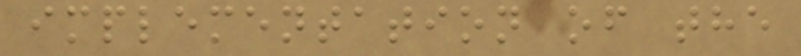implementation of the
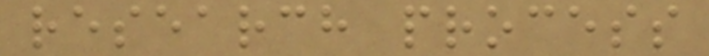research process
